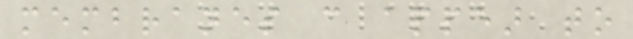membranes can appear to
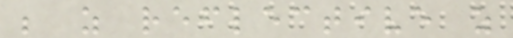be as reflective as
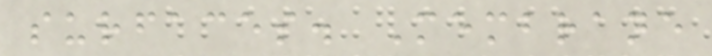surfaces. Membrane
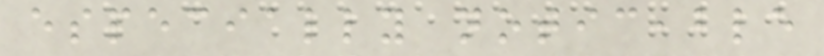especially noticeable
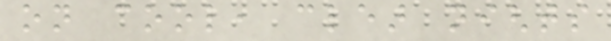on cool, clear nights
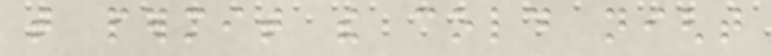that permit the cold night
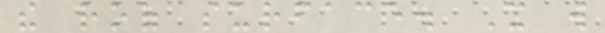the roof surface. It will
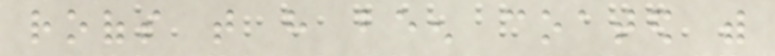roofs that have been coated with
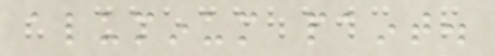aluminum paint.
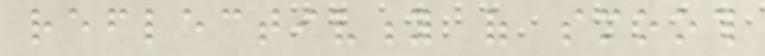reflectivity of smooth
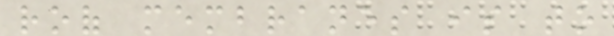roof membranes is to
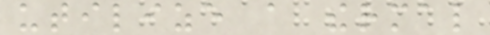utilize a thermal
